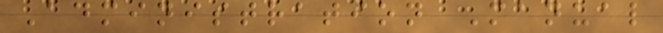Administration Manual
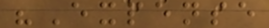"Expense
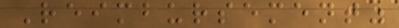Reimbursement"
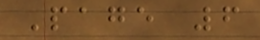Page 6
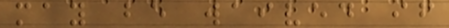may be waived if
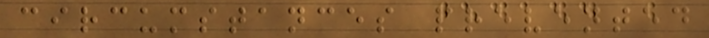circumstances prevented
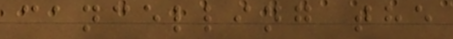cancelling the
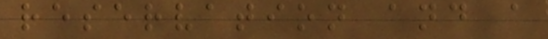reservation and a
